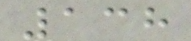138
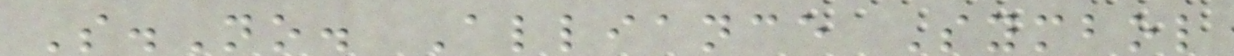S.No. Alliance Symbol
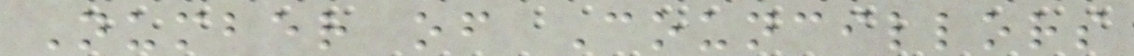Number of Councillors
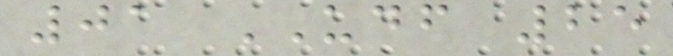01 UDF 25
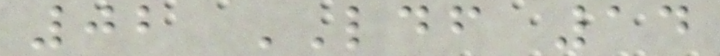02 LDF 14
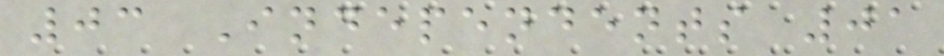03 Independents 01
